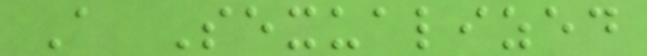A Sexualized
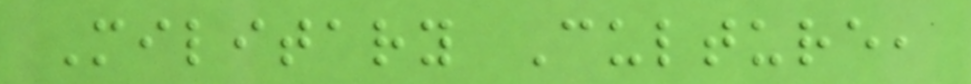Military Culture,
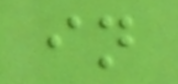in
